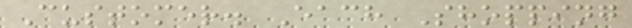Customer. Each Shopping
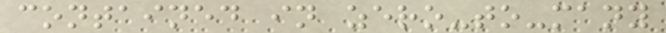contained in zero-to-many
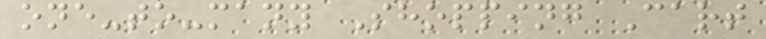one-to-many Shopping Cart
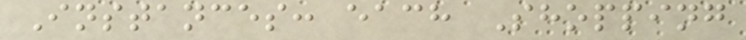Instances: each Shopping
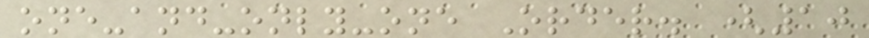one-and-only-one Order. (10
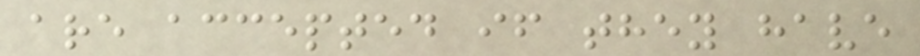are accepted if they have
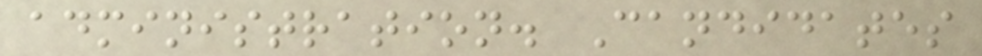administration. Candidates
